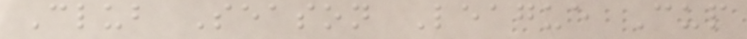Club Season League Cup
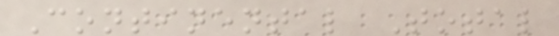Continental Total
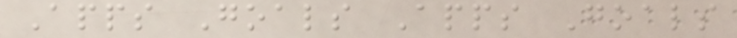Apps Goals Apps Goals
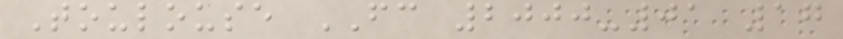Toulouse FC 2000-01 17
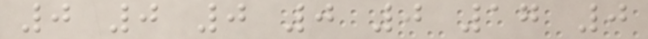0 0 0 0 0 17 0
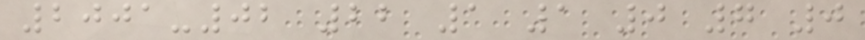2001-02 22 1 1 0 7 0
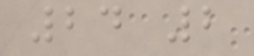24 2
